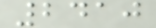2410
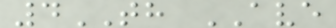4TH AVE
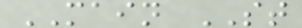MAIN ST
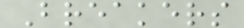Breakers
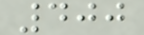400
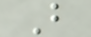B
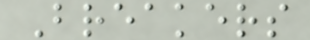Breakers
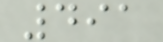491
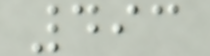493
